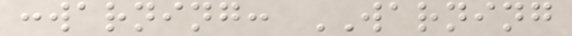:warning: WARNING
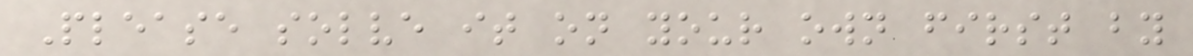Please solve it on your own first by
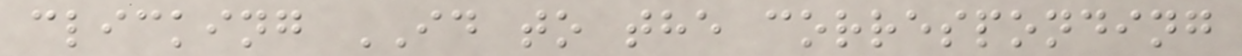clicking ID to the corresponding
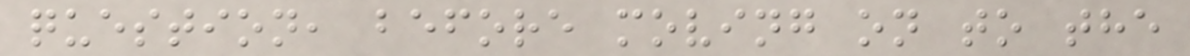question, before moving on to the
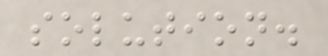solution.
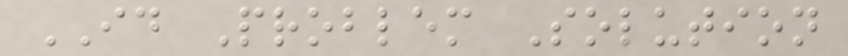ID Problem Solution
